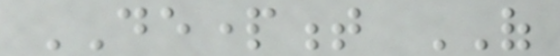DEPARTMENT OF
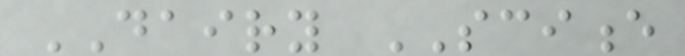DAIRY SCIENCE
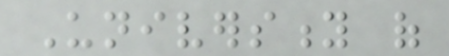University of
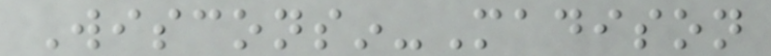Wisconsin-Madison
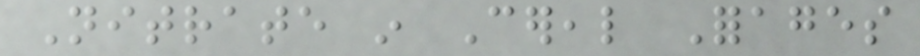Nitrate in Cereal Forages
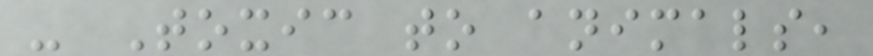- Toxic to animals,
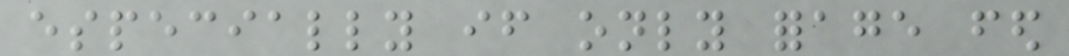especially if only forage fed
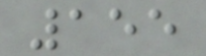155
